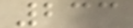233
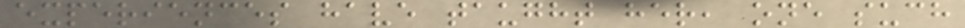experiences have taught her, one such
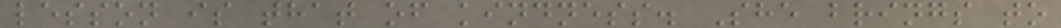lesson is that of kindness. She brings to
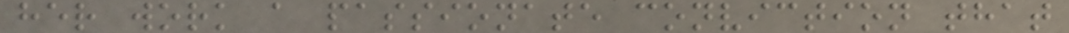her work a passionate conviction that
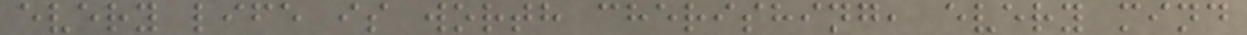every life is worth cherishing, every mind
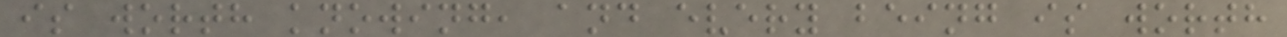is worth knowing, and every being is worth
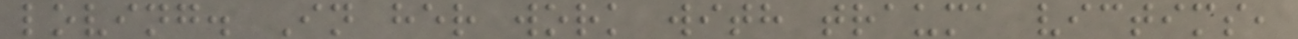loving. In her work with trauma victims,
